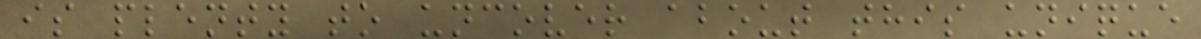is plenty to uncover about this unique
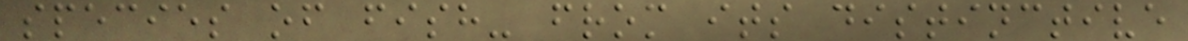species of fish- from its distinctive
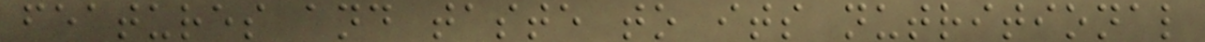features and taste to its nutritional
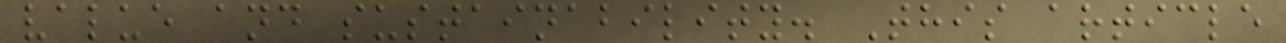value and sustainability. This article
